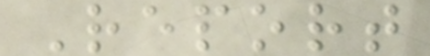Report
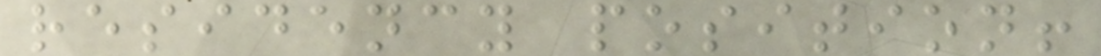residency position!
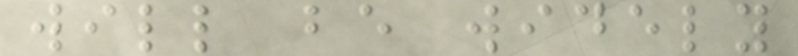will be widely
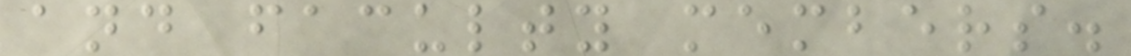and faculty members.
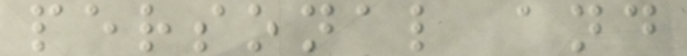personal and
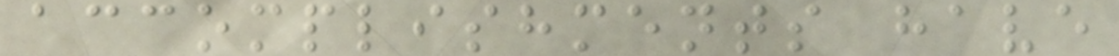accomplishments have
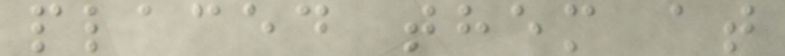placed them at
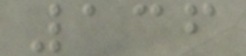136
